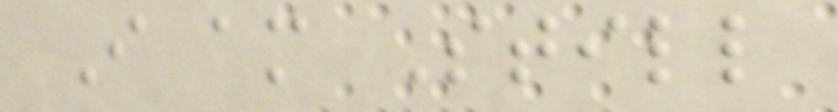I am Still
